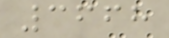3668
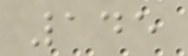145
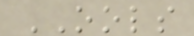OOLS
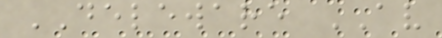DELEWARE AV
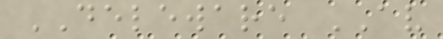DELEWARE AV
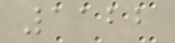1122
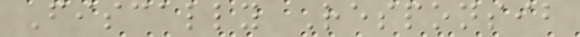Fiscally Responsib
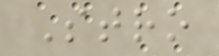Stro
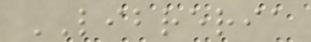LIBRERIA
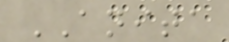ANITA
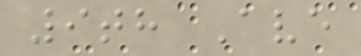9th Ave
